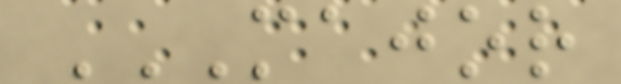MAJOR
